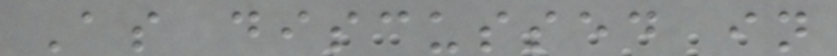As discussed in
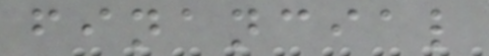financial
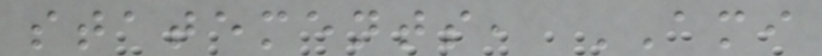statements, AMI
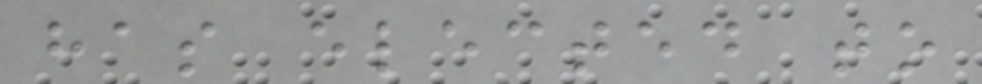has elected to
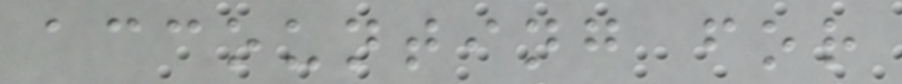accounting for
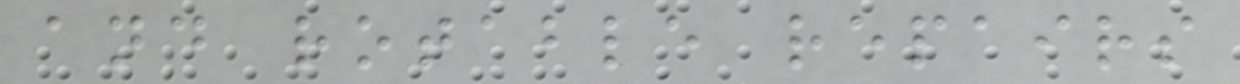and rotable repairs
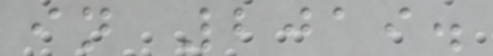in 2019.
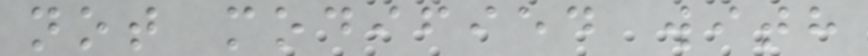not modified with
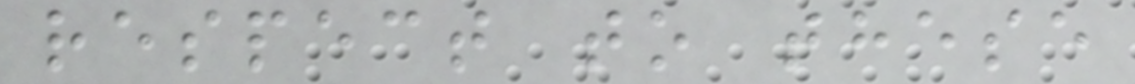respect to these
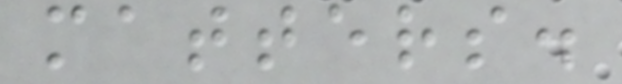matters.
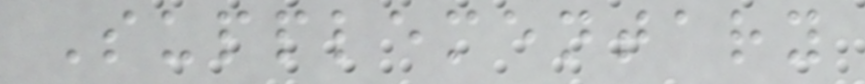Supplementary
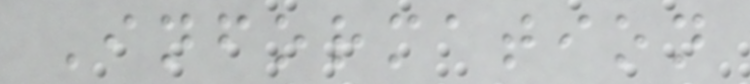Information
